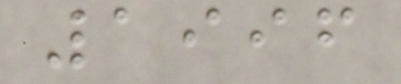1996
